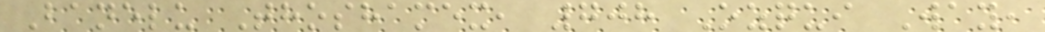Banelu Thoshamex, 708 Ozqui Way,
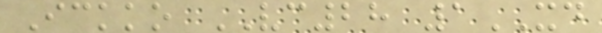Ickko VC28 1XD
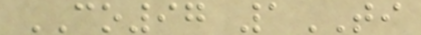CO97 1TI
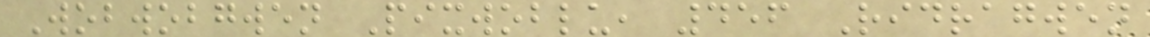Wobwobgwen Pixwoblu, 456 Ridragwen
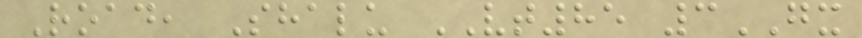Road, Shalu VT85 3GX
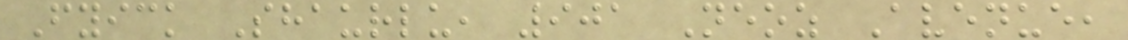Fyick Shaurlu, 901 Neoz Avenue,
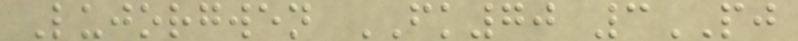Lujorgwen FK70 3PJ
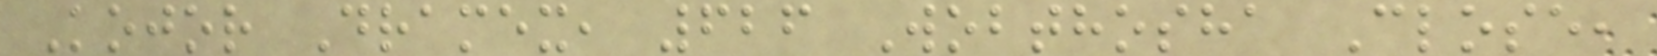Kojor Dramex, 626 Wobthosha Close,
